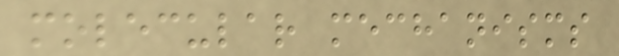molecular mechanisms
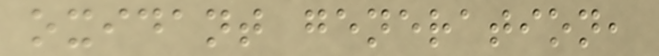oxidant generation,
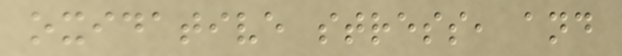oxidative stress, and
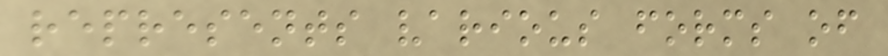represents various forms of
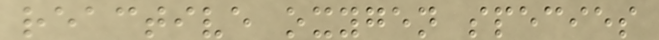reactive oxygen species
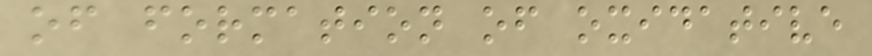of formation of oxidative
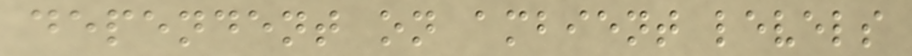dependent on ambient levels
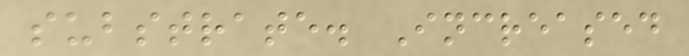substrate. Increased
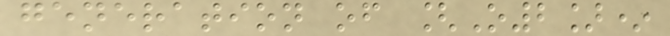generation of [O2]*
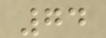74
